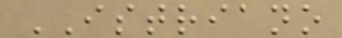ISTRIANO
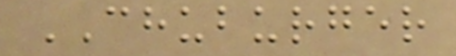CHUBURGER
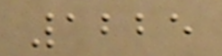1225
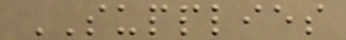SUPPLIES
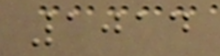1014
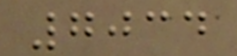7034
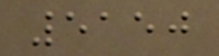5150
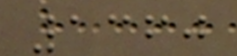1360
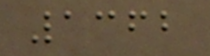1362
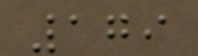179
